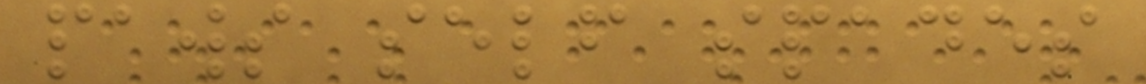paws self spades
